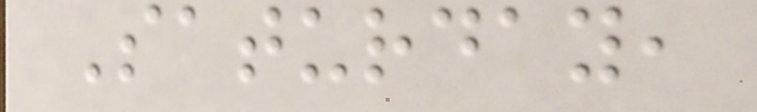Saturday,
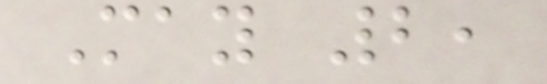May 2,
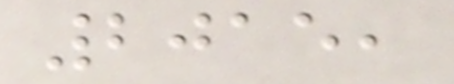2015,
